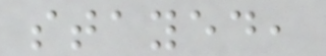stayed,
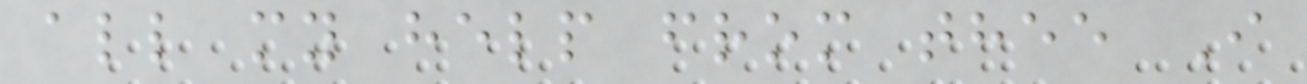all my help from thee I
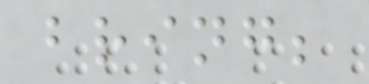bring;
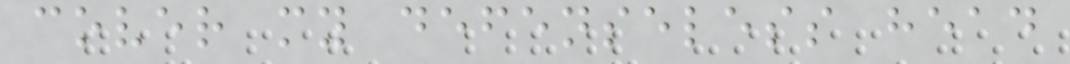cover my defenseless head
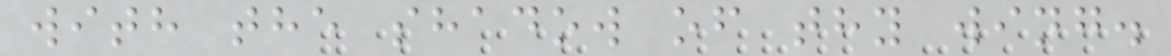with the shadow of thy wing.
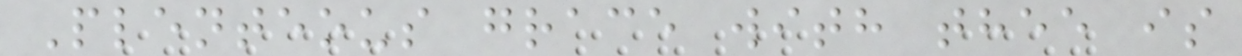Plenteous grace with thee is
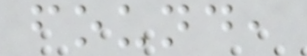found,
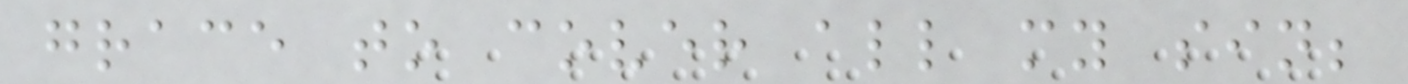grace to cover all my sin;
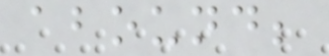abound;
